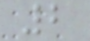2
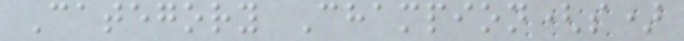Category Champion(s)
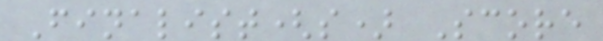Finalist(s) Score
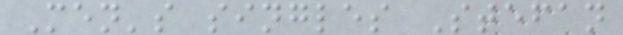Men's singles Stefan
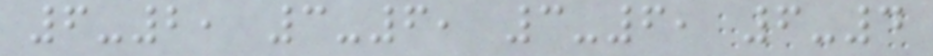6-2, 3-6, 3-6, 6-4
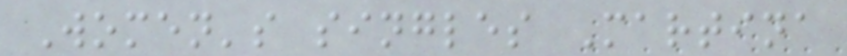Women's singles Martina
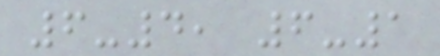6-4, 6-1
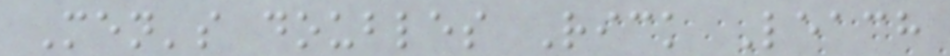Men's doubles Rick Leach
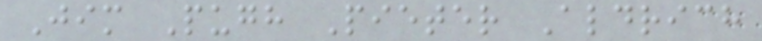Jim Pugh Pieter Aldrich
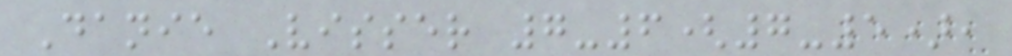Danie Visser 7-6(7-5),
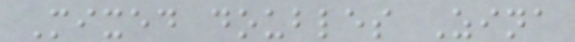Mixed doubles Zina
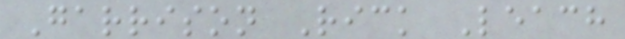Garrison Rick Leach
